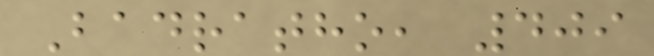Badratho, 409
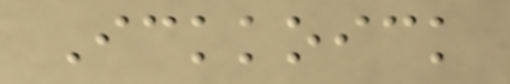Ickkoick
